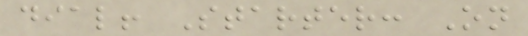dial! Starter: On
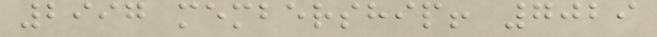2997 membership! 7029
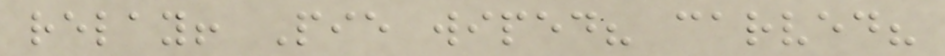relay! Pie wiped? carved?
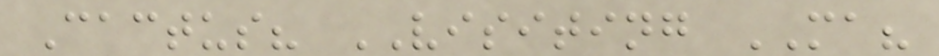Cactus? VISITING MA?
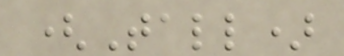(Tall)
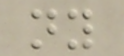ny
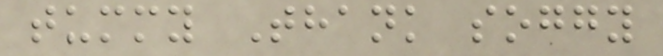tummy Thank soggy
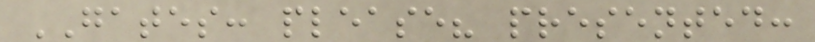GATES: please? presented:
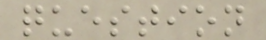question
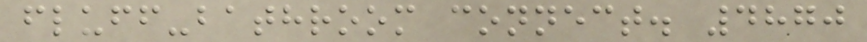fluff-bathroom connect. 4870
